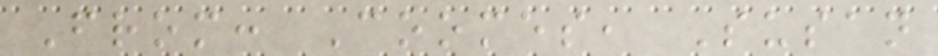From: Coomes, Susan
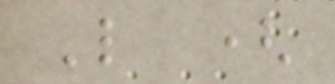L (
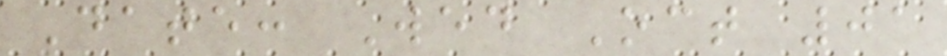Date: Wed Oct 01
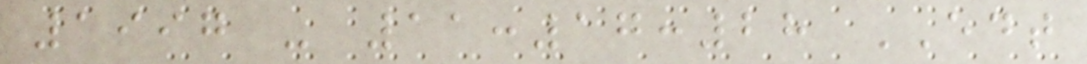1997 - 11:17:28 EDT
